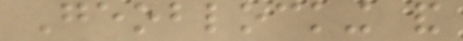Geoblocking and
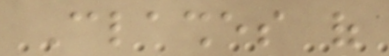Clashes of
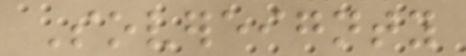Sovereignty
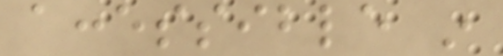accessible in
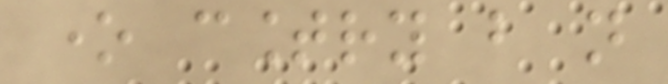one country but not
